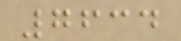7634
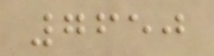7650
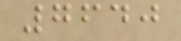7640
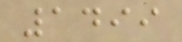1499
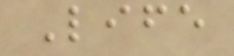Life
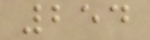254
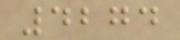4274
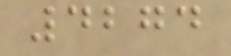4274
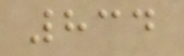834
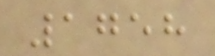1758
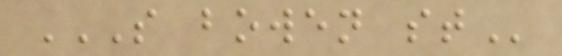S BOWEN ST
